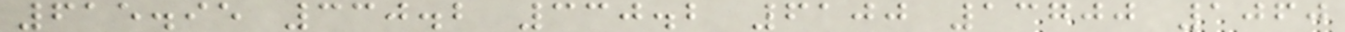615.95 330.2 330.2 6100 13700 1060
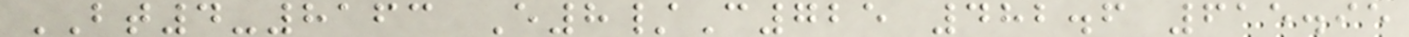BT4-8163 E8/C725 482.6 615.95
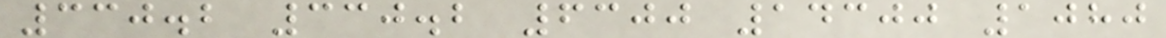330.2 330.2 6300 14300 1080
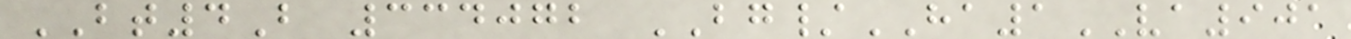BT4B 334072 BG/HA1VA901
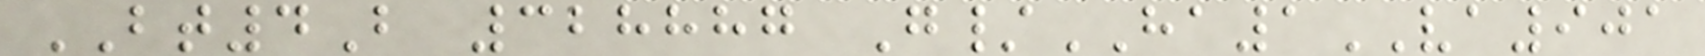BT4B 328887 G/HA1VA901
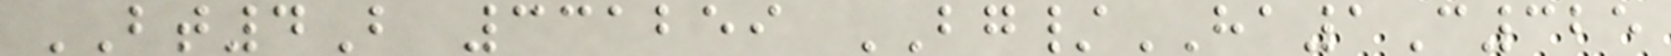BT4B 331259 BG/HA1C325
